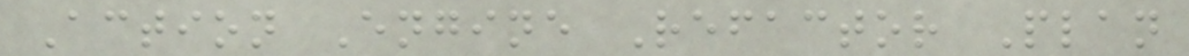Action Engine Refactor Plan
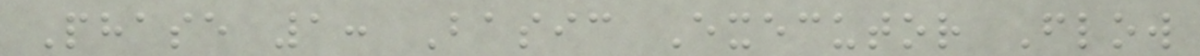Phase 1: Basic Executor Flow
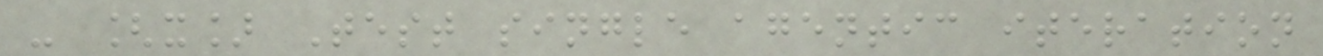- [x] Test single agentic iteration
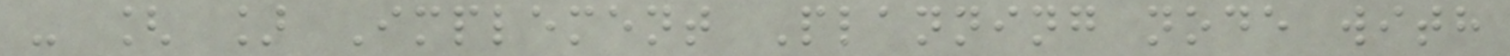- [ ] Implement Planning node with
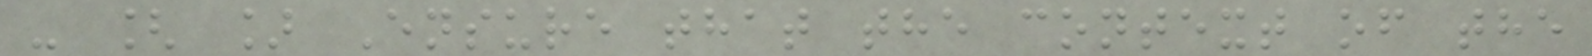- [ ] Ensure that the context of the
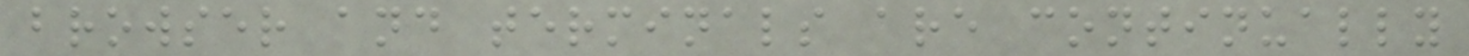browser and terminals are continually
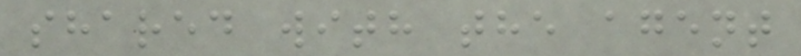shared with the agent
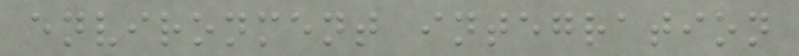environment integration
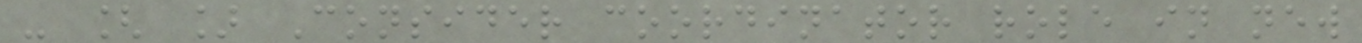- [ ] Consider coordinator role in new
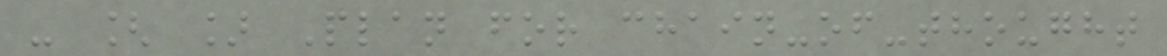- [ ] Plan for chain-of-thought
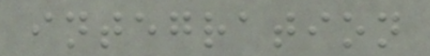integration
